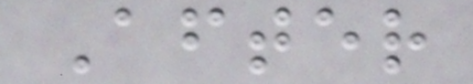After
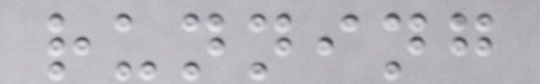running
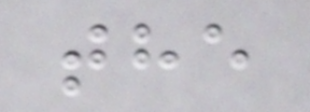the
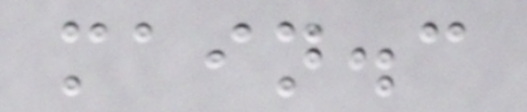main.c
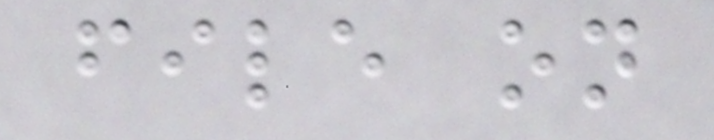file on
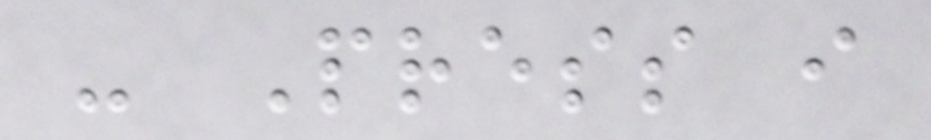- Press i
